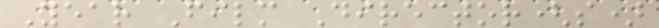Year Film Director(s)
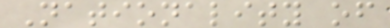Nationality of
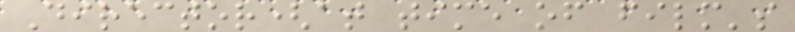Director(at time of film's
